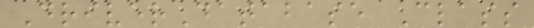DriverDatabase Class
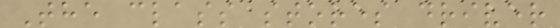The class stores driver
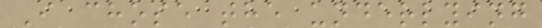I chose the underlying
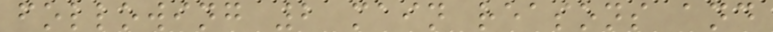following 2 main reasons and
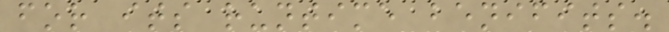for its runtime benifits.
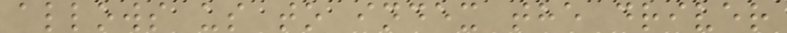allows us to index the driver
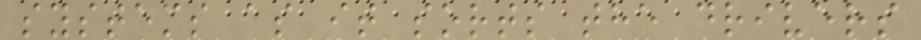systems as it sorts the drivers
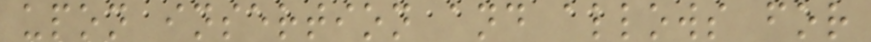upon insertion and allows for
